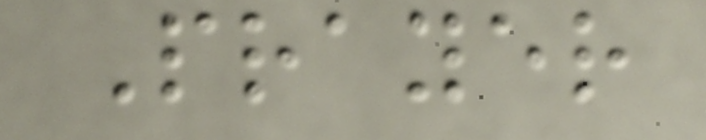Prayer
